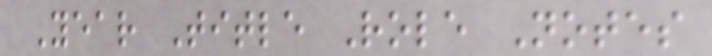Year Title Role Notes
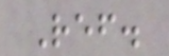Ref.
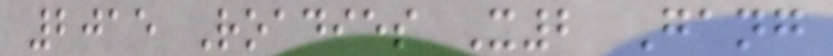2015 Roadies X2 Gang
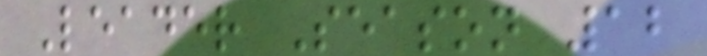Leader Season 12
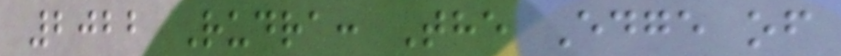2022 Rudra: The Edge of
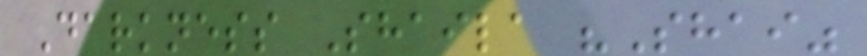Darkness Shaila "Shai"
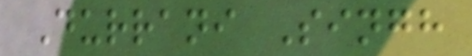Durrani Singh
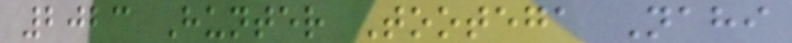2023 Hunter Tootega Nahi
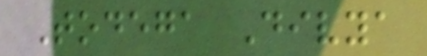Todega Divya
